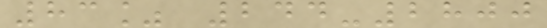83% 244-2800
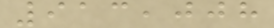913,008
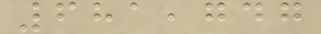681,747
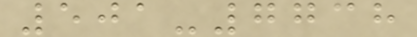501-7738
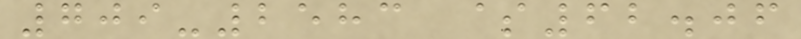709-2583 $62.06
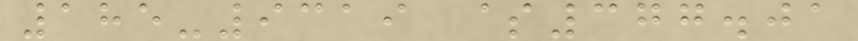185-9319 $377.01
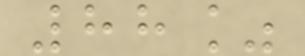88%
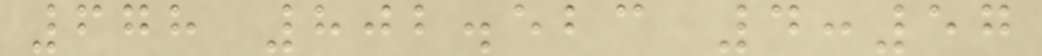678 802.523 4:57
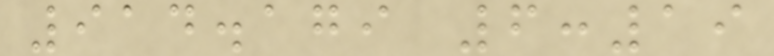914.179 6:19
